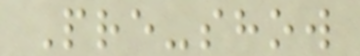Pre-show
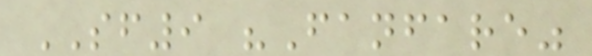SF9 "Fanfare"
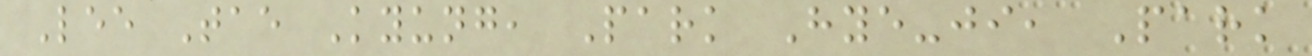Lee Tae Kyung, Park Hye-ji, Park
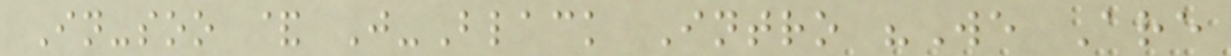In-soo & J-Black Intro "We Are
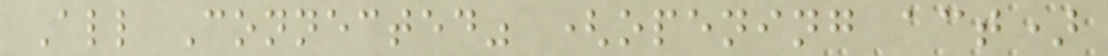All Connected" (opening act)
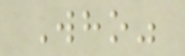Who"
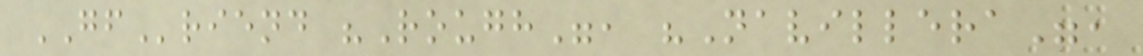GFriend "Rough", "Navillera",
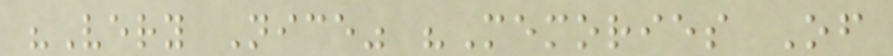"Very Nice" "Memories Of
